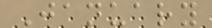January
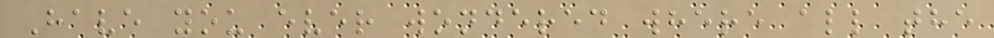Have you ever wondered where all the
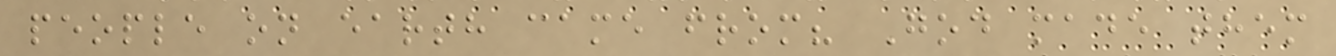people on earth came from? God made them
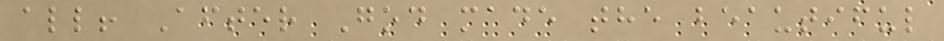all! After God made the beautiful
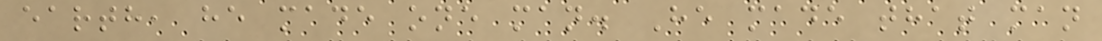earth, he made one man. He made that man
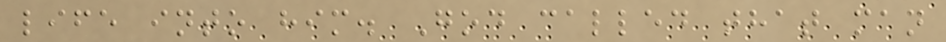life into him. God called that man
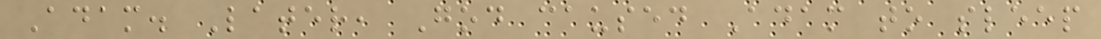Adam. Later, God caused Adam to sleep
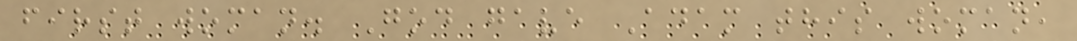first woman. God gave Adam this woman,
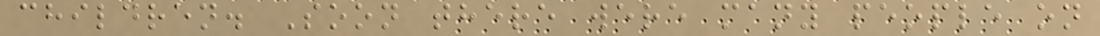children. Soon there were many people on
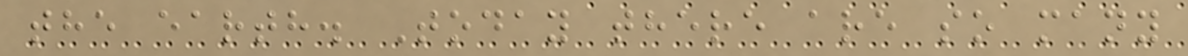the earth. Today there are so many
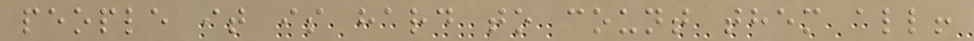people it is hard to count them all!
